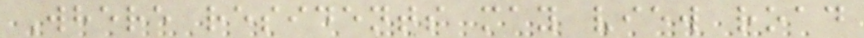Where residents may view road
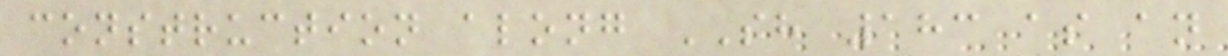construction along SH 183 as an
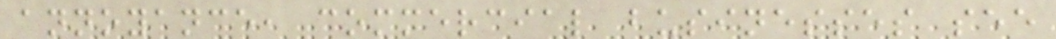annoyance, commercial businesses see
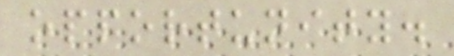opportunity.
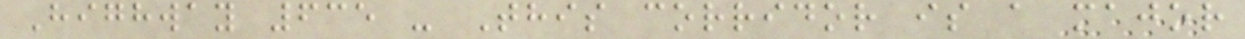Highway 635 - This corridor is a major
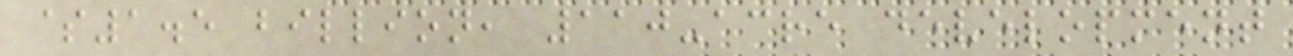$1.5 billion, 110-acre development
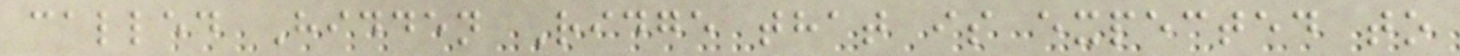called Hidden Ridge that is expected to
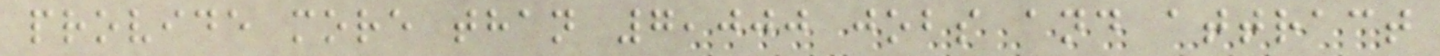provide more than 7,000 jobs and attract
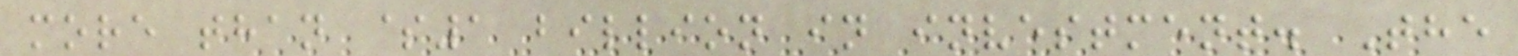more than $1 billion in investment. The
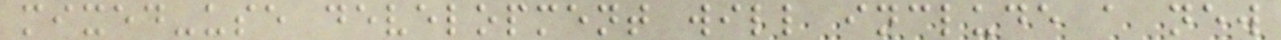mixed-use development will include a new
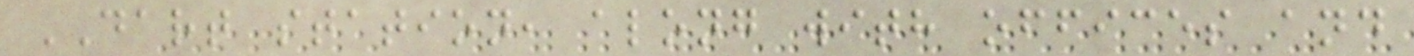DART station, along with offices and
